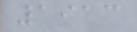1913
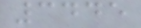3445
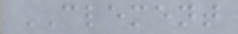CLEMENT
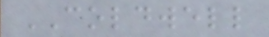COLDWELL
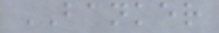BANKER
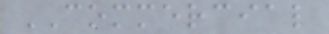COMMERCIAL
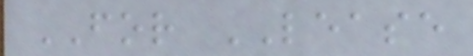FOR LEASE
